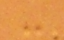-
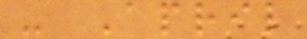- April
